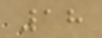18
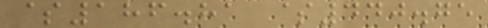$186.81 $440.75
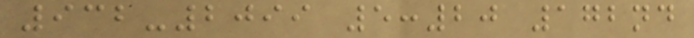932-2099 5:20 172nd
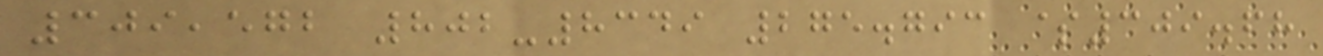309,572 802-8349 275.793 $309.68
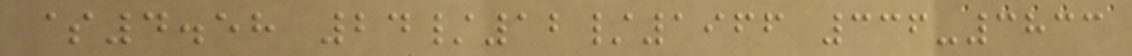$4.58 24/12/1966 336-3833
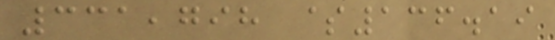331,798 $136.19
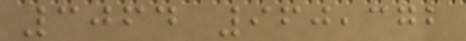3064 960,372
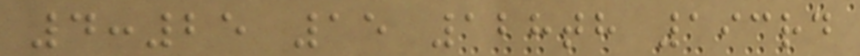4:25 15 128th 193rd
